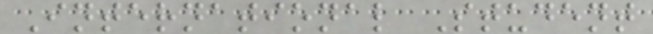International Student
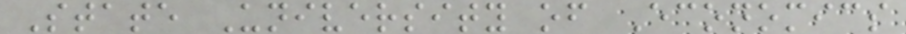State University of Economics
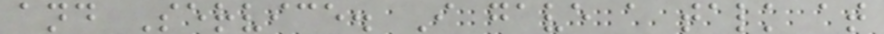and Service. I gave a talk at
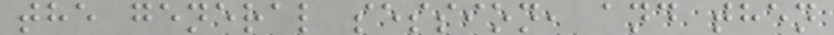the general session, and then
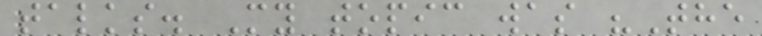talks. My topic was "The
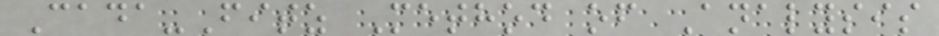Cada-Fitz Method of Analysis
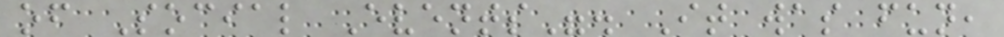of Social Events". It was fun,
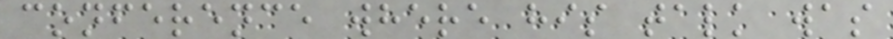conference where his talk was
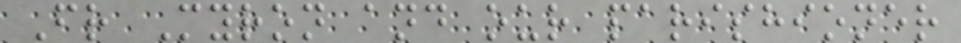Fr Myron and our parishioner
